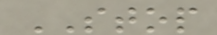STOP
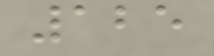125
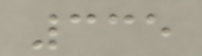335
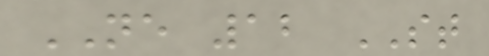NE 12 ST
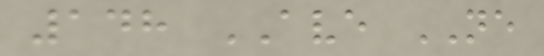148 AVE NE
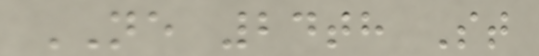NE 24th St
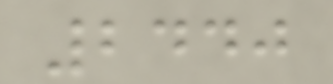2440
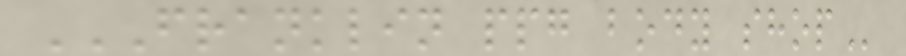FRANKLIN PPG BODY SHOP
